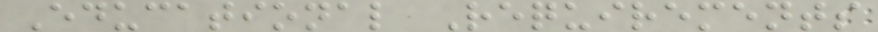Educational Requirements
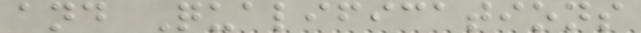and Qualifications
